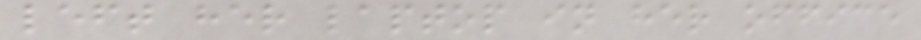left her laptop in her office
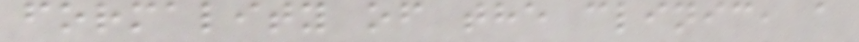formality of the clinic, a
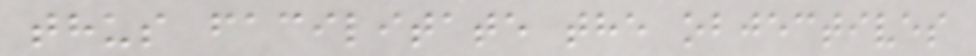thus facilitate the objectives
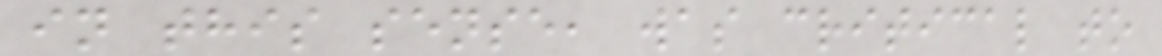in this sense, was critical to
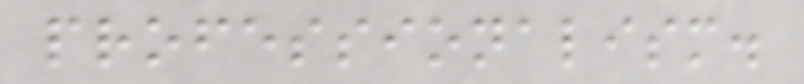professionalism.
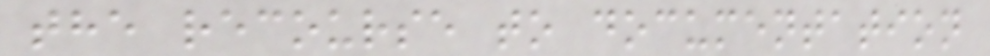the recourse to documentation
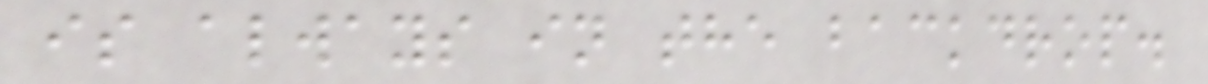is always in the backdrop.
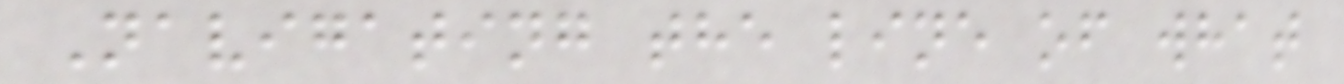Navigating the line of what
